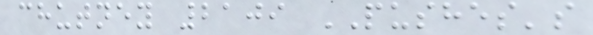chutney 2109 PUSHES's
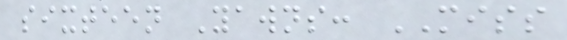sixteen Yawns: MISS
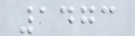1473
